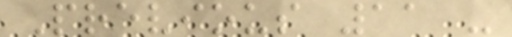Previous 11 -
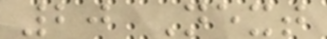20 Next
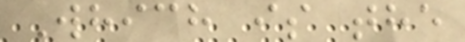Which is the
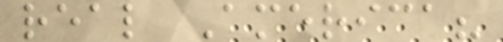real America?
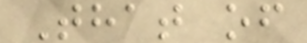That of
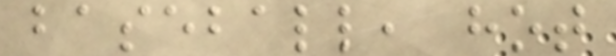baseball, hot
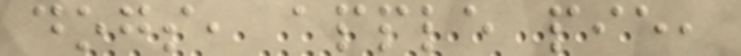dogs, apple pie,
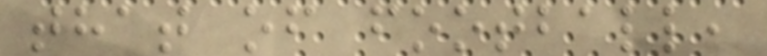that of football,
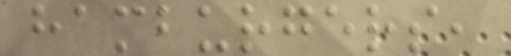hamburgers,
